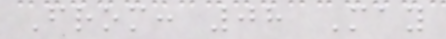From: 08 May
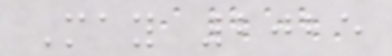May 2025
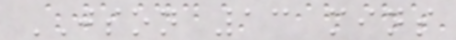JSON 13 mins
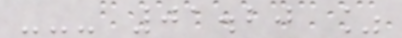--- 01.20 %
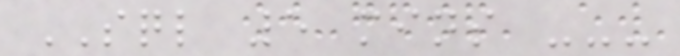SQL 5 mins ---
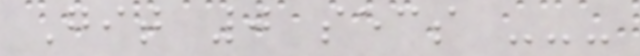Git 0 secs ---
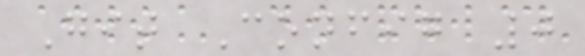Git Config 0
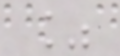%
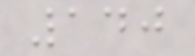140
